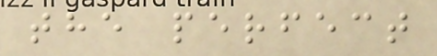the perfect
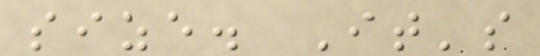size. It's
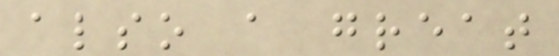also a great
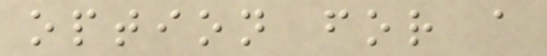option for a
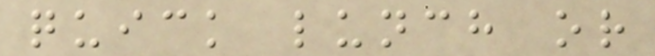quick lunch or
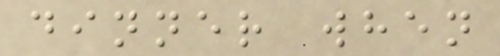dinner when
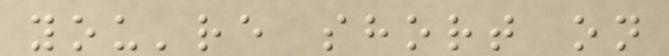you're short on
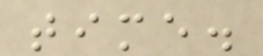time.
